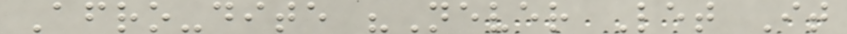Afro-dite "Never Let It
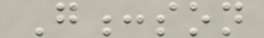G:son
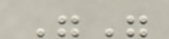""
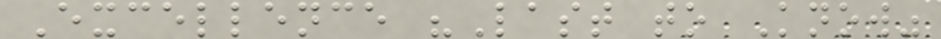Excellence "Last to Know"
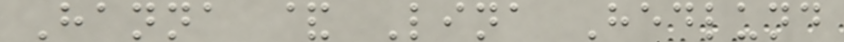Hanna & Lina Hedlund
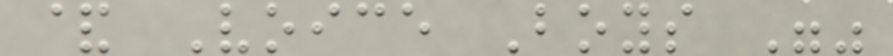& Voice Boys ""
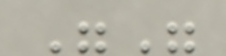""
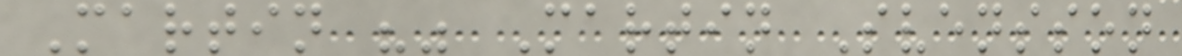Martin "" Martin Svensson
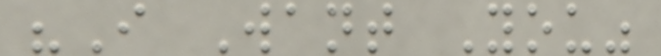"I Want You"
